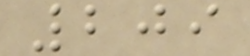209
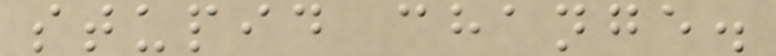stupid change.
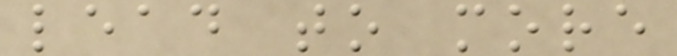lead to more
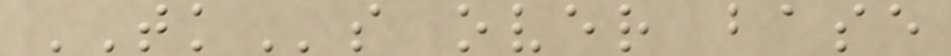TKs over base
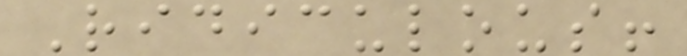Ridiculous!
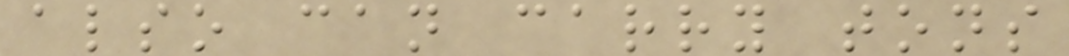also can carry tons
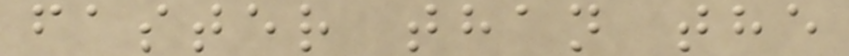faster than the
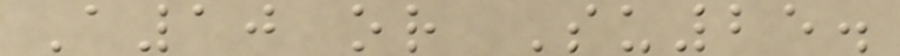A10 or Su25.
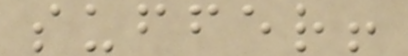suffer!
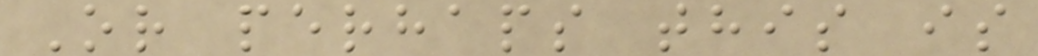Or perhaps this is
